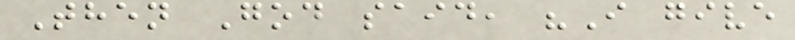Then God said, "I give
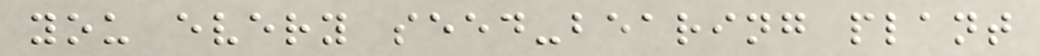you every seed-bearing plant
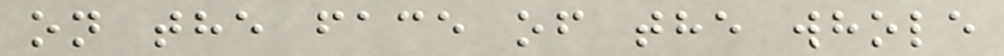on the face of the whole
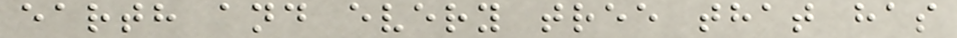earth and every tree that has
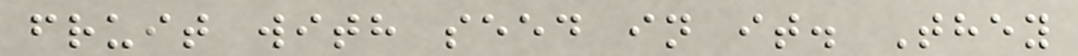fruit with seed in it. They
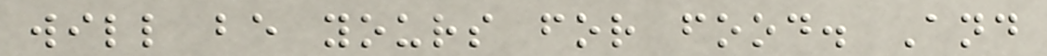will be yours for food. And
